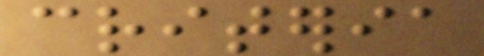criteria
